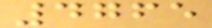4765
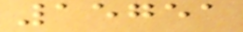15751
